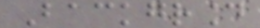Background
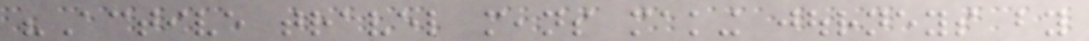"Active travel means making journeys by
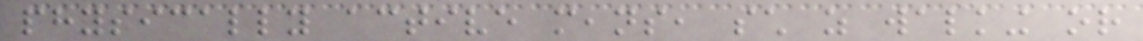physically active means, such as walking or
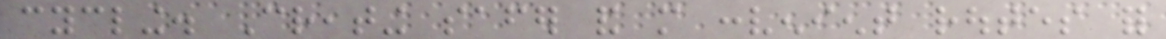cycling. Creating safer and more convenient routes for
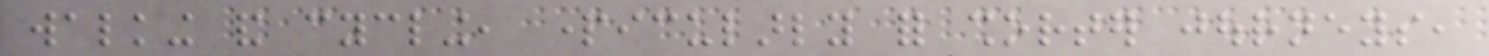walking and cycling, particularly for shorter journeys,
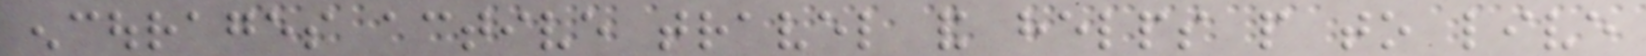encourages active travel and helps people to live
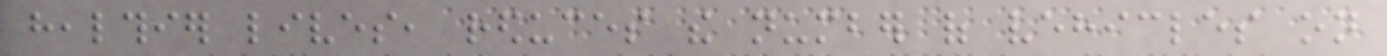healthier lives, reduces the number of vehicles on
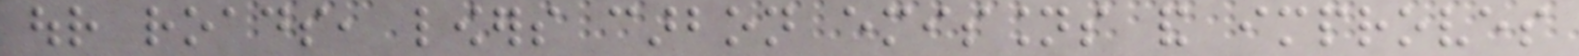our roads, lowers carbon emissions and improves
